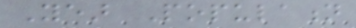Year Population
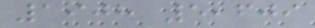1908 5,609
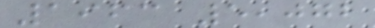1963 5,072
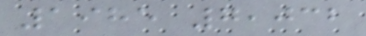1985 7,032
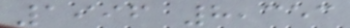1996 8,353
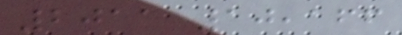2011 10,166
